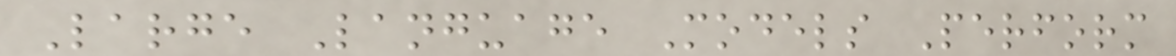Large Language Models Perform
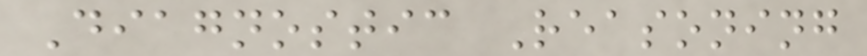Diagnostic Reasoning
